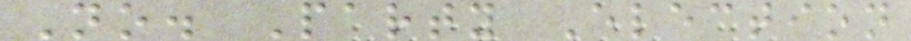No. Party Election
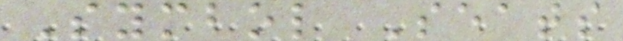Symbol Seats
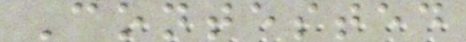Contested
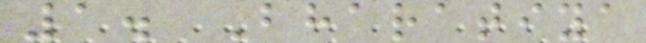1. Bharatiya
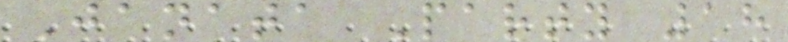Janata Party 18
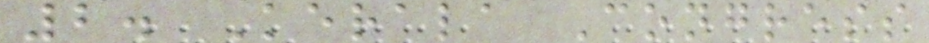2. Kerala Congress
